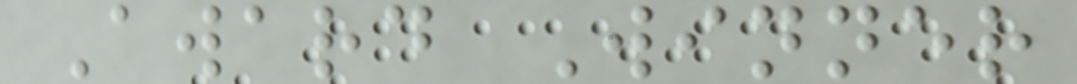Award Winner
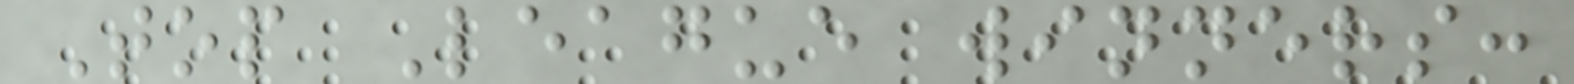Top League winners:
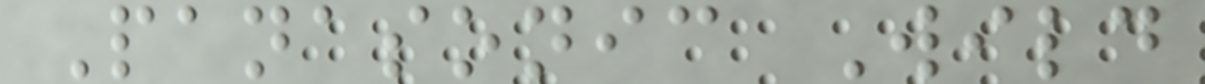Panasonic Wild
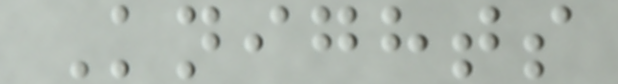Knights
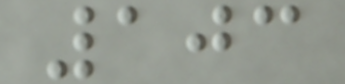103
